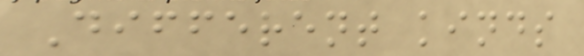Different kinds
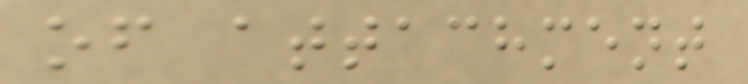of attachment
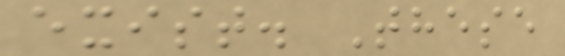exist. These
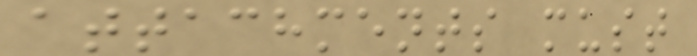attachments must
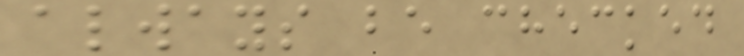always be checked
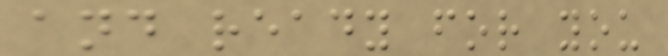and ready for you
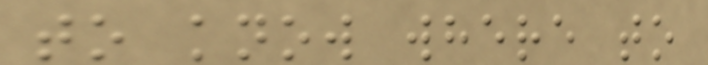to know where to
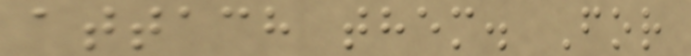attach them. For
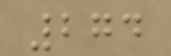274
